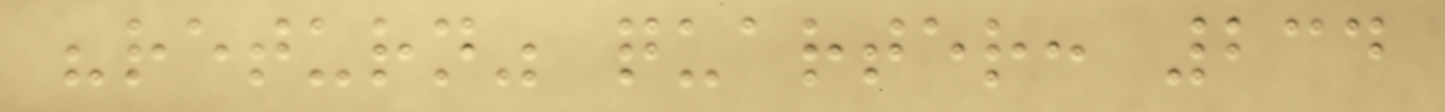"return" quarter: 234
